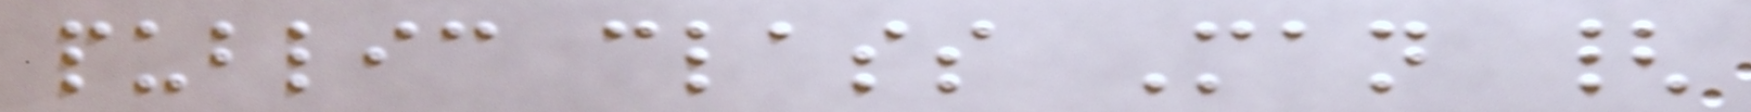public class Man {
